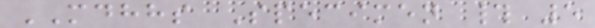MDHHS Specimen # 5
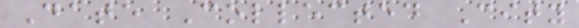Date Collected City
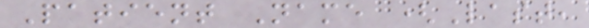Patient Name (Last,
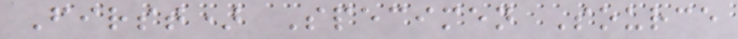First) Specimen Source
